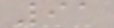91
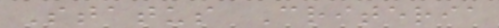Status Criteria
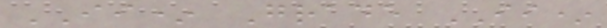II* Grade II*
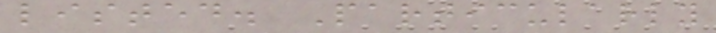listed. Particularly
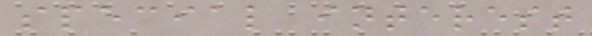special interest
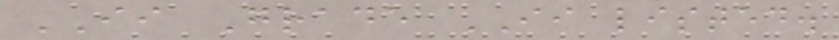II Grade II listed.
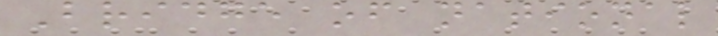Bridge of national
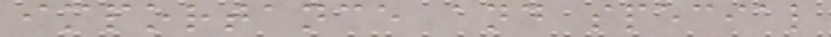importance and special
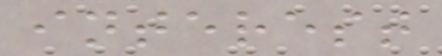interest
